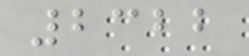2322
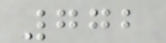772
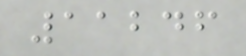11246
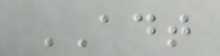ADT
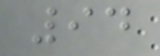94
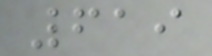619
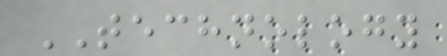TECHNOLOGY
